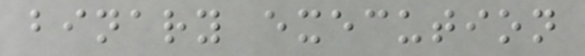binary execution
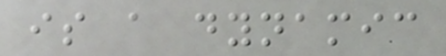is a dynamic
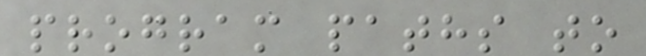program paths to
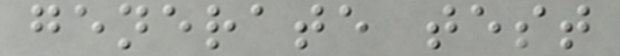generate test
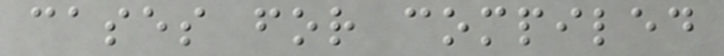cases for compiled
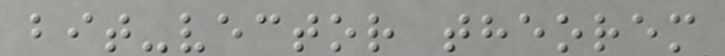bit-vector theorem
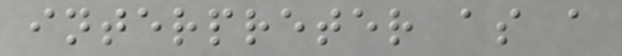interpreter as a
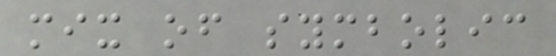mix of symbolic
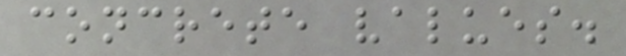concrete values.
